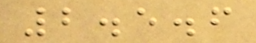2.5.6
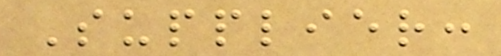Supplier:
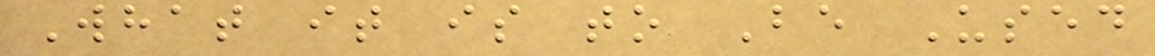What it is to Be Used
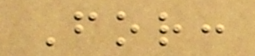For:
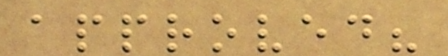approved?
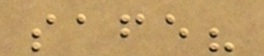safe?
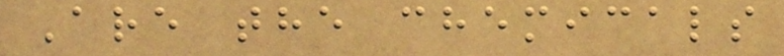Are the chemicals
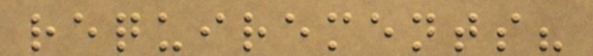requirements?
